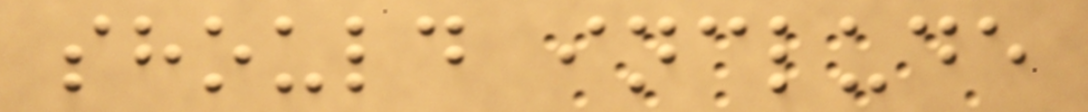should include
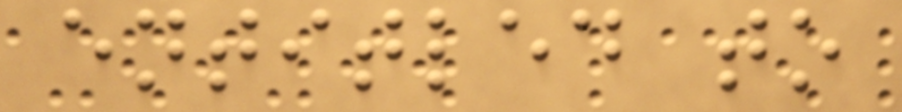entitled to
